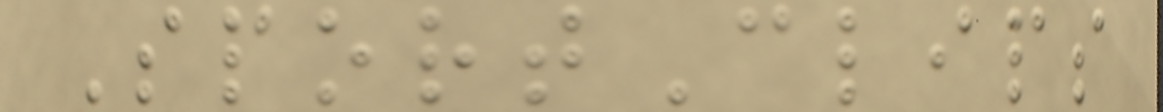SportClips
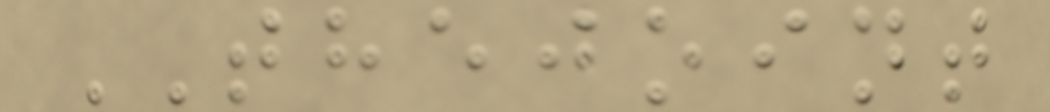THEJOINT
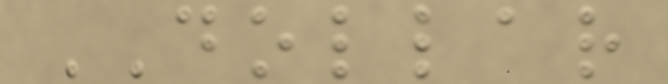DOLLAR
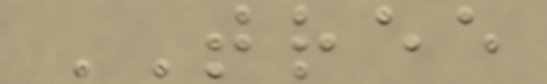TREE
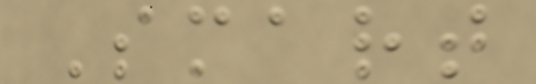Smart
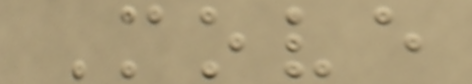Move
